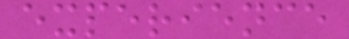experience
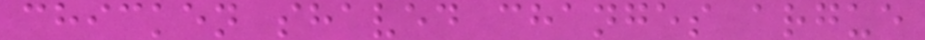chicken shaved changes argue
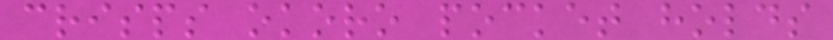crisps okoro pocket holds
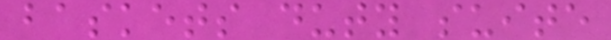baskets duty suite
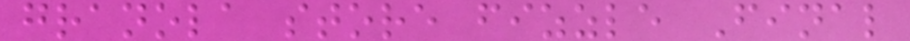granola store fizzle Final
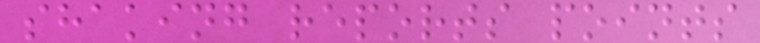shaking reports points
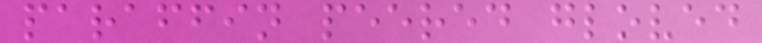paraffin peered gloved
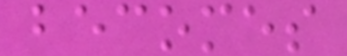becomes
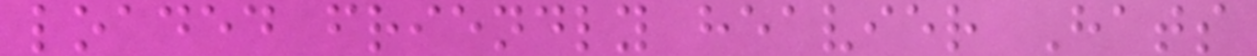loaded friendly heavier Hats
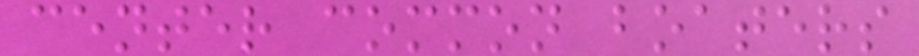center common boaters
